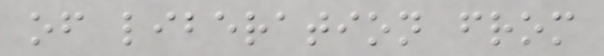of liberation from
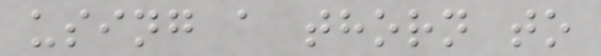using a thorn to
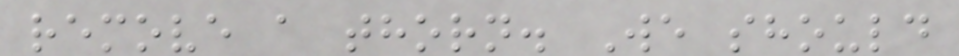remove a thorn. We should
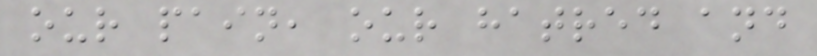our pain, our hatred and
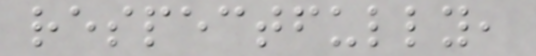respectfully,
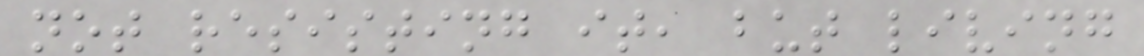not resisting it, but living
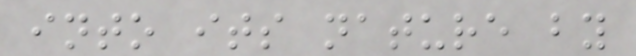into its nature by
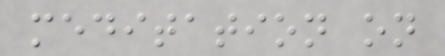meditation on
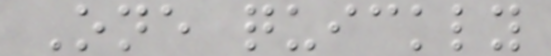One quickly
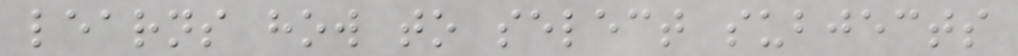learns how to select subjects
